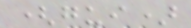(gui)
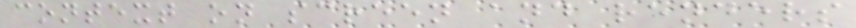context on screen and renders
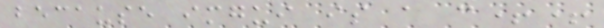because imgui is a c++
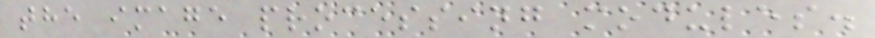the image processing modules.
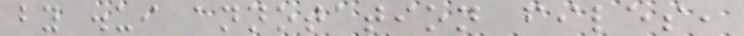by .ui annotation files,
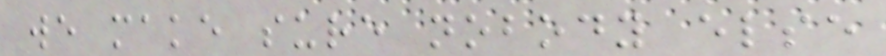we make sure nobody else
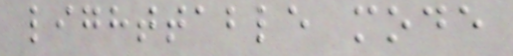lighttable mode
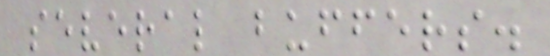several buffers.
